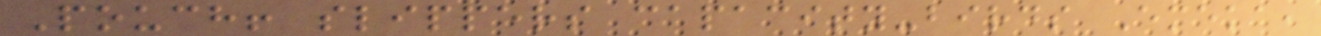Pouch! slippers capacity-birds Emeka,
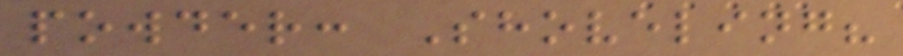powder: Shoveling?
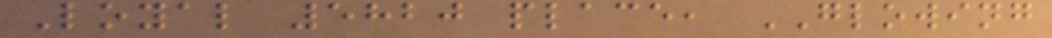Loyal 5820 place, GLOWING
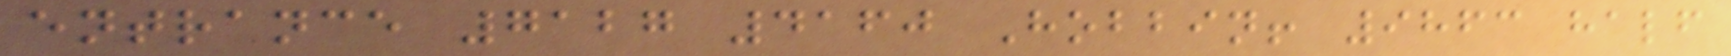entrance 7127 4160 Hobbin! 9863 half
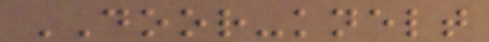DOOR-knelt
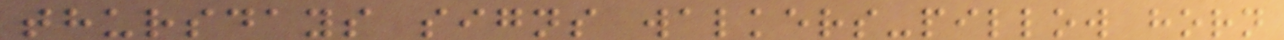thursdays signs walkers-pillow horn
